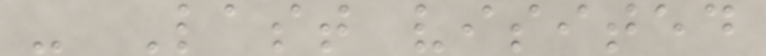- Last visited
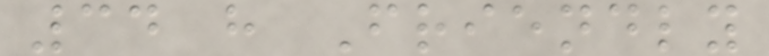34 h Friendly
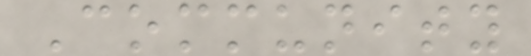Community
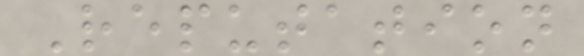Reputation
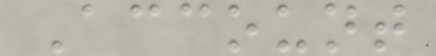Account
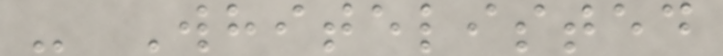- Whitelisted
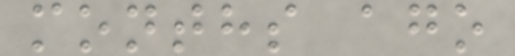months ago
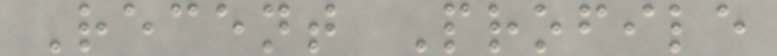Recent Profile
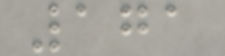171
